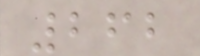262
